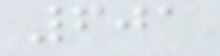601
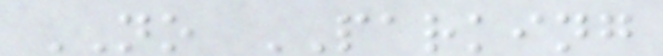NO PARKING
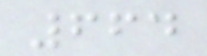664
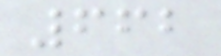662
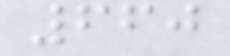660
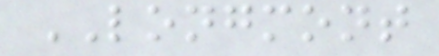LONGMONT
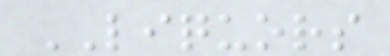LIQUORS
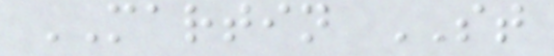MARTIN ST
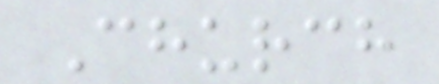Church
